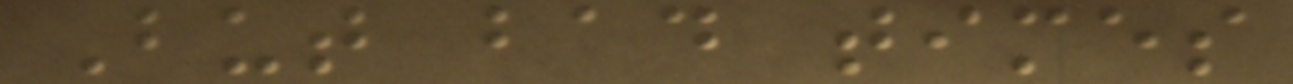But bad times
